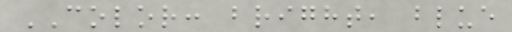COLOR: bright, blue
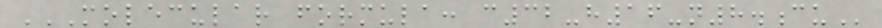MOLECULAR FORMULA: C32-H16-N8.CU
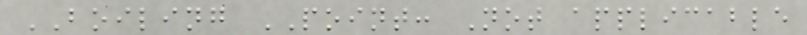BOILING POINT: Not applicable
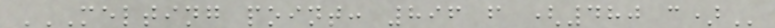MELTING POINT: 896 F (480 C)
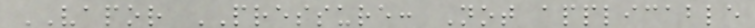VAPOR PRESSURE: Not applicable
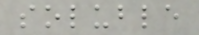soluble
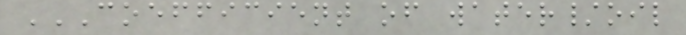COEFFICIENT OF WATER/OIL
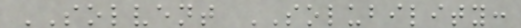SOLVENT SOLUBILITY:
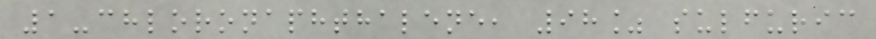1-chloronaphthalene, 98% sulfuric
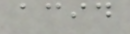acid
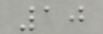10
